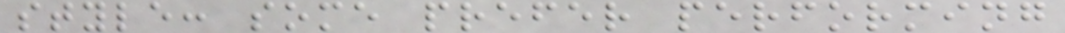style: some prefer performing
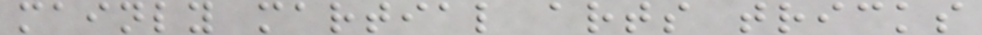mainly martial arts tricks
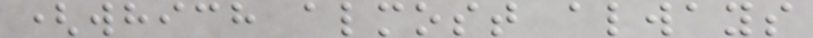(which almost always
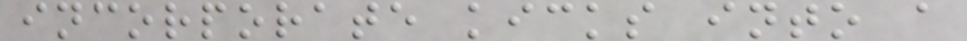incorporate kicks into a
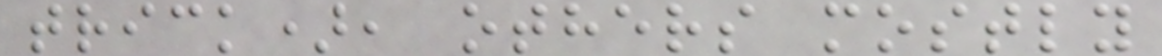trick), others mostly
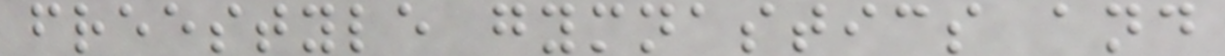freestyle gymnastics and
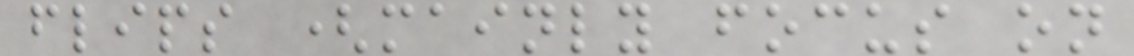flips (mainly focus on
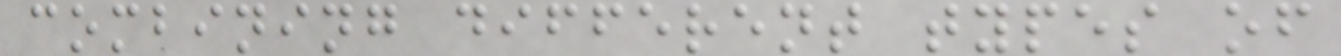combining different types of
